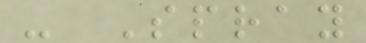- Spray
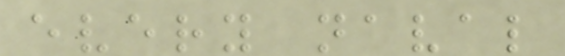every naval
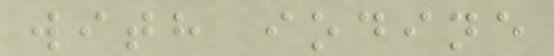with iodine
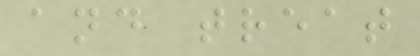and treat
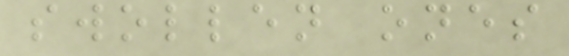swollen ones
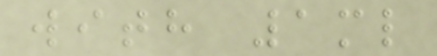with 1ml
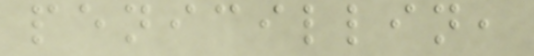penicillin,
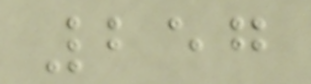257
